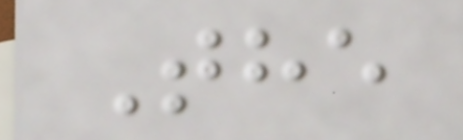The
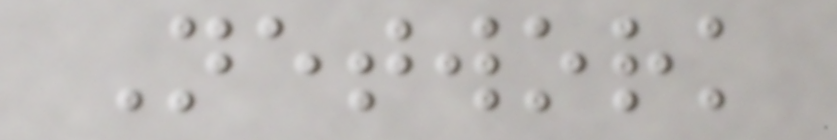Network
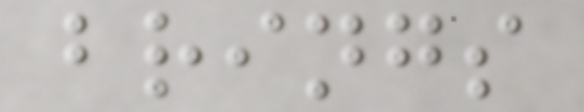brings
